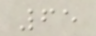65
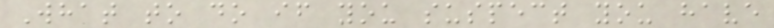What to do if you suspect you have
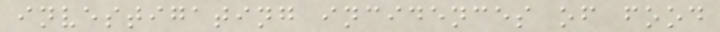investigating incidences of food
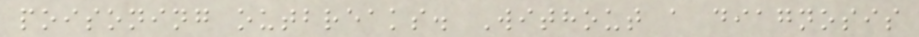poisoning outbreaks. Without a diagnosis
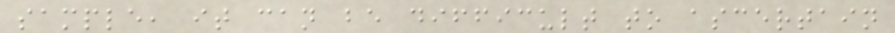sample, it can be difficult to ascertain
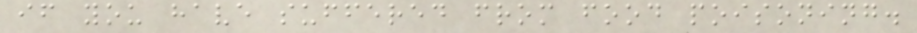if you have suffered from food poisoning.
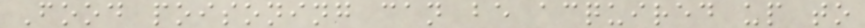Food poisoning can be acquired up to
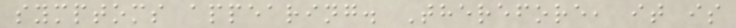symptoms appearing. Therefore, it is
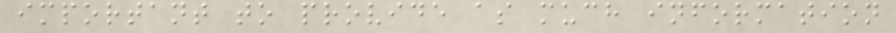important to provide as much information
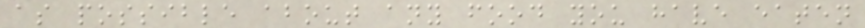as possible about any food you have eaten
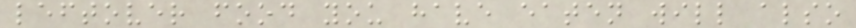leftover food you have eaten will also
